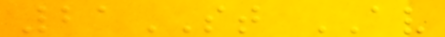21ST AV
